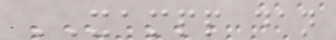XAMPP dan
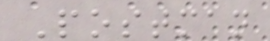Postman
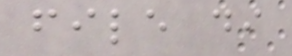file di
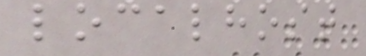localhost
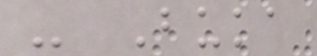- Buka
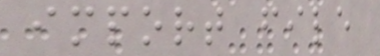import file
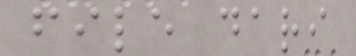file dari
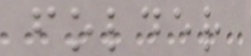folder
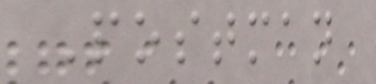Postman
